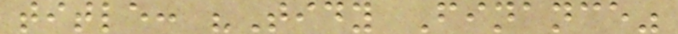title: "Tidy Finance"
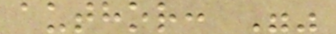author: ""
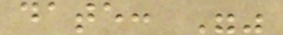date: ""
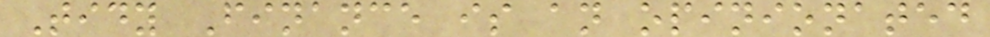Tidy Finance is an opinionated
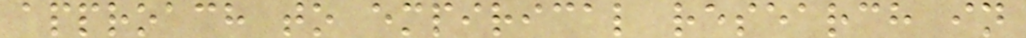approach to empirical research in
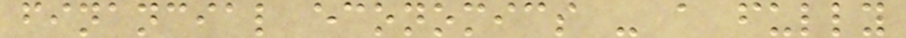financial economics - a fully
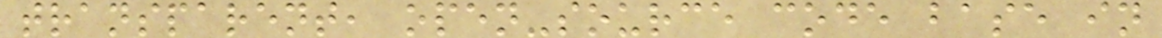transparent, open-source code base in
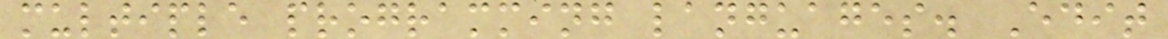multiple programming languages. Edit
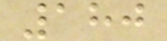180
